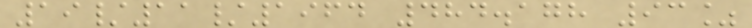19/11/1964 484.178 93%
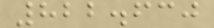822.630
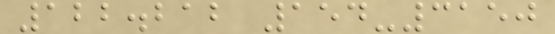122.212 154-3150
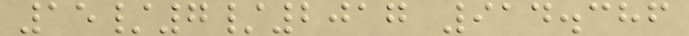15/7/2017 914.386
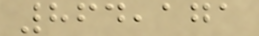864,171
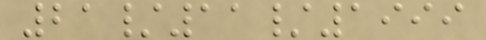21/11/1999
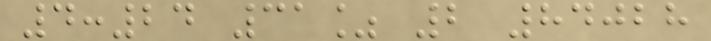4:24 31% 2 84028
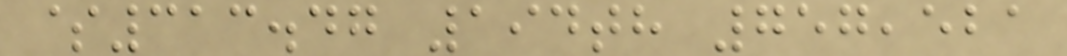$313.47 194th 757,521
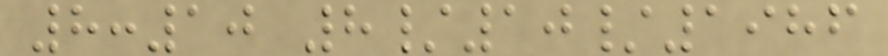8:10 8/10/1986
